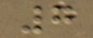7
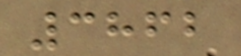3862
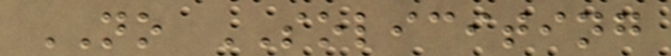NO SOLICITING
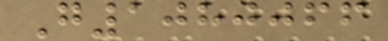G1080066
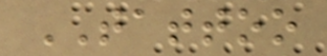TATTOO
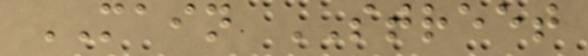MAIN STREET
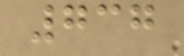737
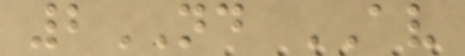2ND AV
